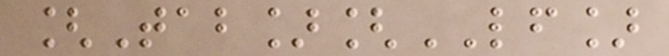[Tab][LF]
